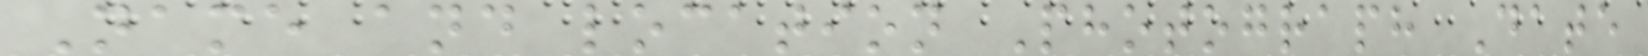Name and location Photograph Date
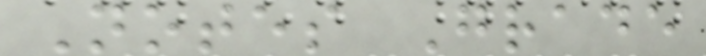Notes Grade
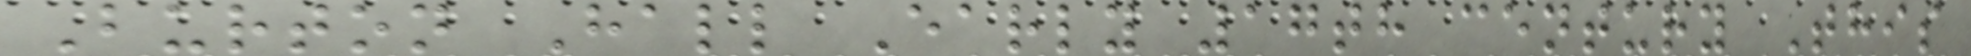Burton Hall Early 17th century This
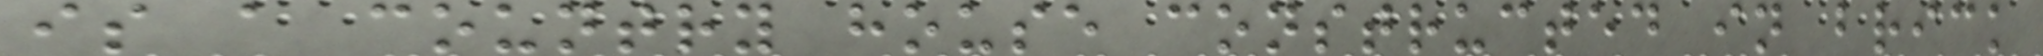is a country house constructed in brick
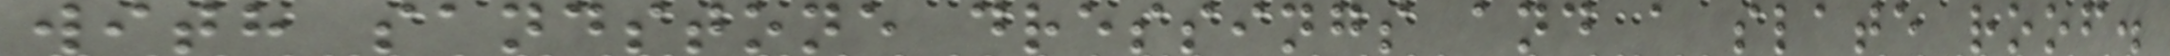with sandstone dressings and a slate roof.
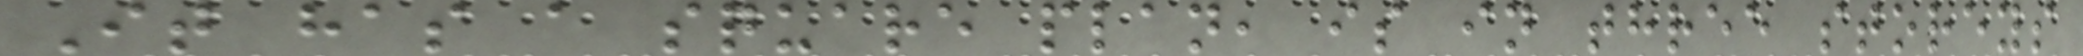It has a square plan, is in three storeys
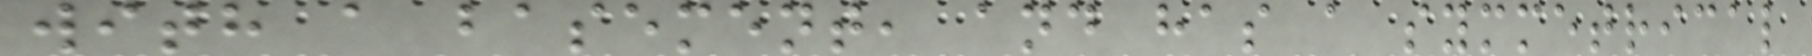with a basement, and has a symmetrical
